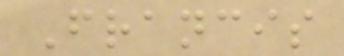Francis
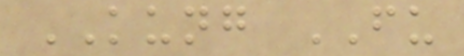KUNG FU
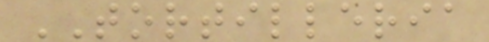TORTILLERIA
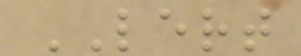LERT
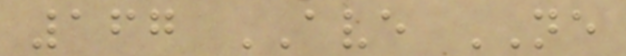167 AVE NE
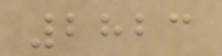2823
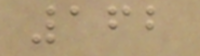162
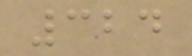324
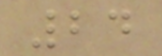24
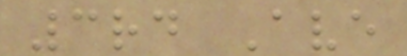3rd Ave
